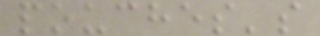pouches's
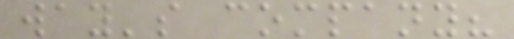way's company?
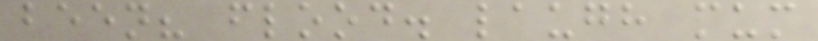been? flood. laugh mum
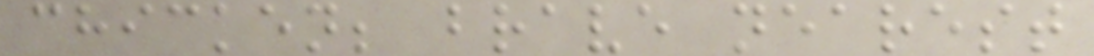chicken; brave nearest
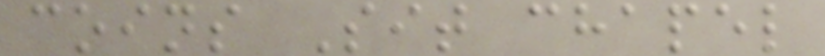coins Sit chapel
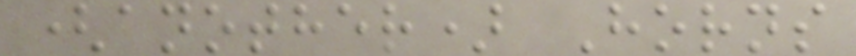(another) Horns
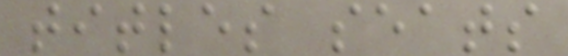titles seats
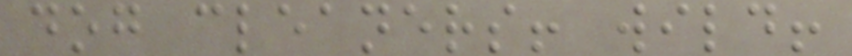dog cleaners! wild!
